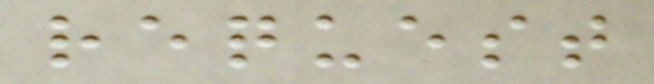request
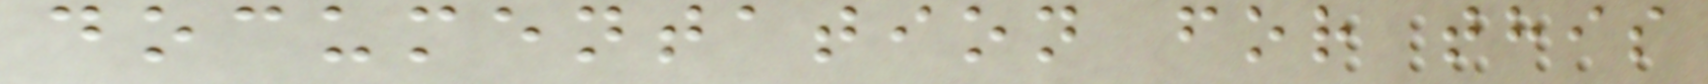documentation for this
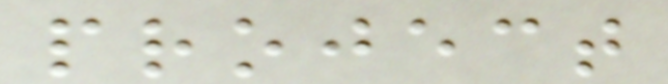project
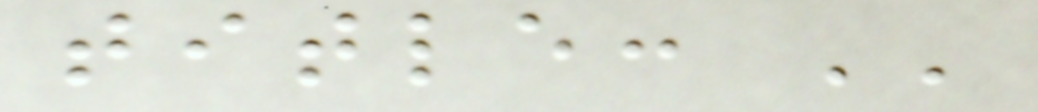title: ''
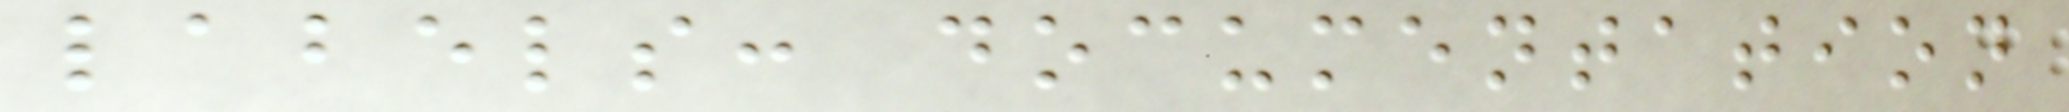labels: documentation
